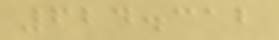624.312
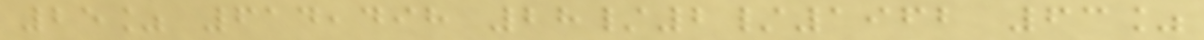25% 614,498 28/2/1962 63%
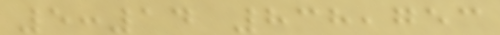5:14 838,753
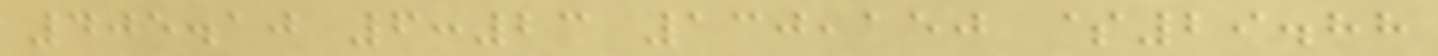405.10 6:23 130,150 $29.88
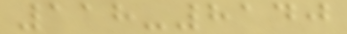118-8140
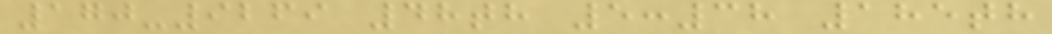170-9269 48th 5:38 185th
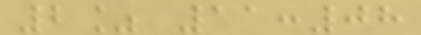2% 11:08
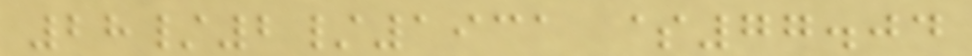28/2/1931 $77.04
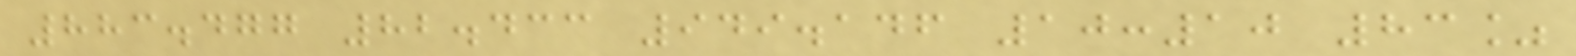883.477 82.433 949.146 10:10 83%
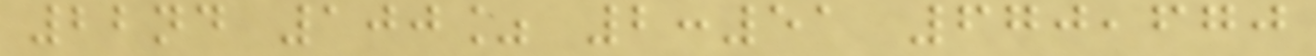22nd 100% 2:51 670,670
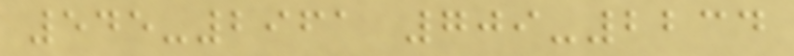545-2961 709-2234
